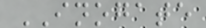INOGATE
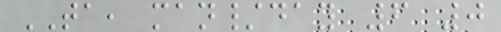TA, man/day 6 0
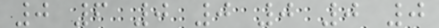0 6 0 0 0 0 0
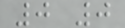0 0
